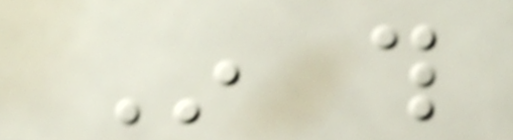In this
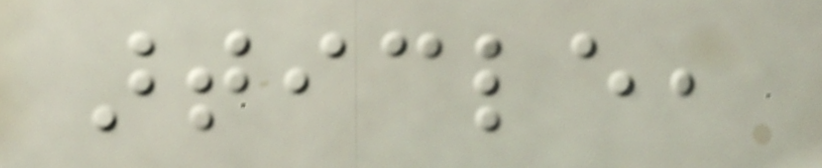article,
